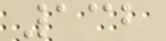132
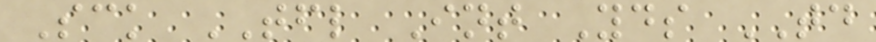Sck TFL Int Yds TD
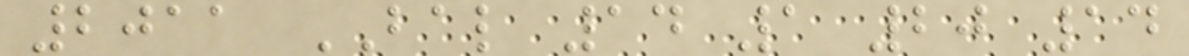2011 BAL 14 1 20 14
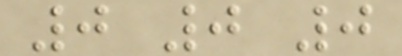0 0 0
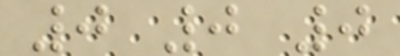0 0 0
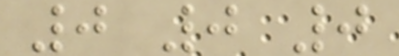0 0 0
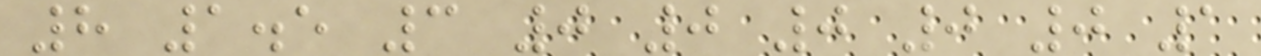8 1.5 3 0 0 0 0 0 1
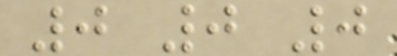0 0 0
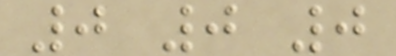0 0 0
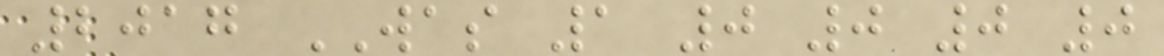2017 WAS 1 0 0 0 0
